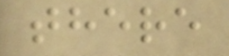there
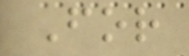For
